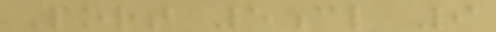Port 5cl 9
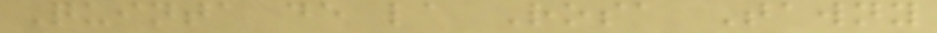Quinta de la Rosa Tawny
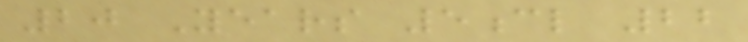20 Years 5cl 22
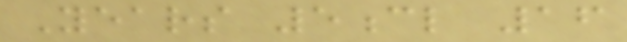Years 5cl 16
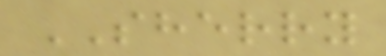SHERRY
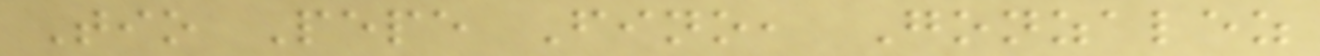Tio Pepe Fino, Gonzalez
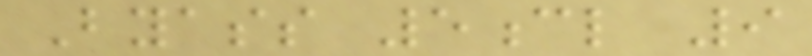Byass 5cl 9
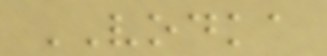VODKA
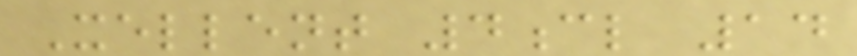Xellent 4cl 14
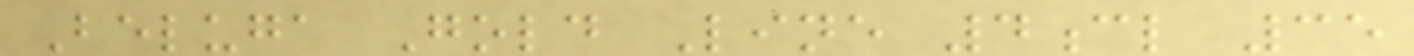Beluga Gold Line 4cl 35
